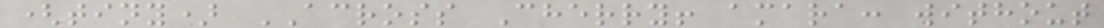(tiny) ACROSS Cherry! amara: without
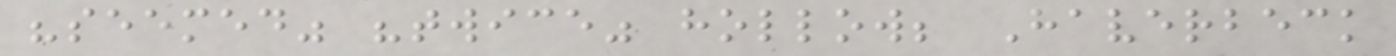"seemed" "twice" hollow; Haverbeck
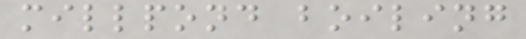millpond boiling
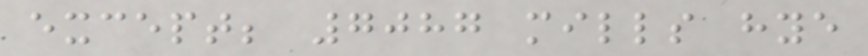except; 7087 mills hye
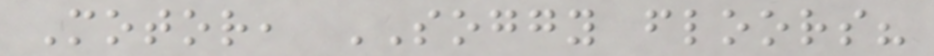Motor, SOGGY floors?
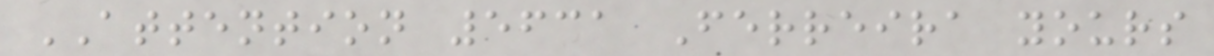ATTENTION 5631 Ferreira yours
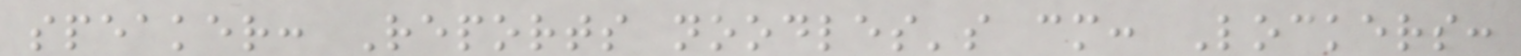speaker: Reports noodles's cm: Lockers:
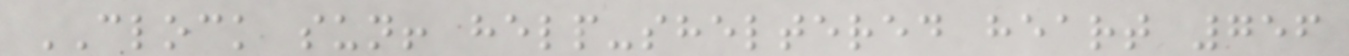CLOCK sun! help-sheltered heart 756
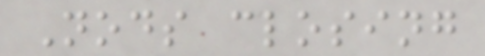Nods closing
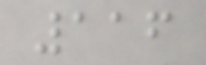116
